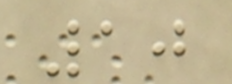10
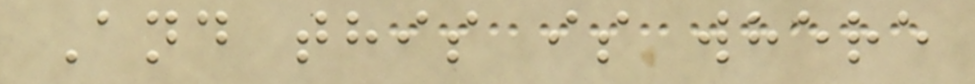And this is where
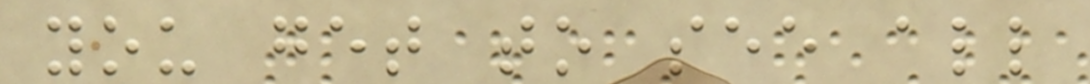you get to see all
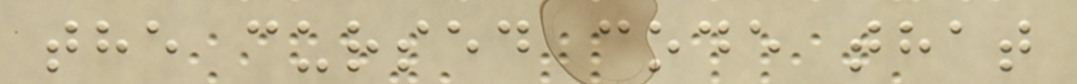the cursed code that
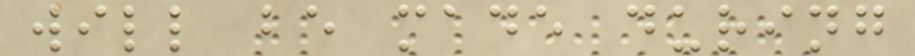will be made during
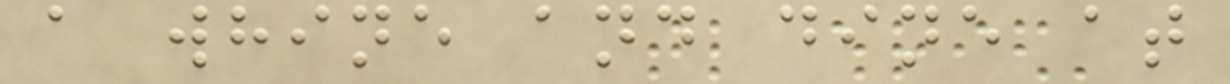a whine and dine at
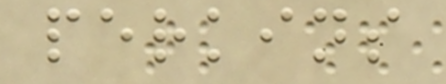perkins
